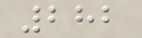282
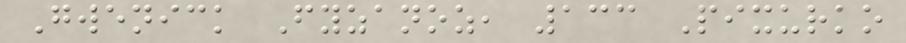Gwenick Fyzanoz, 133 Pixurko
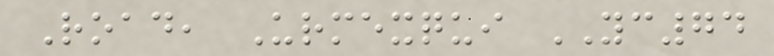Road, Urmexqui YC74
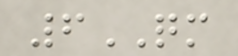6QM
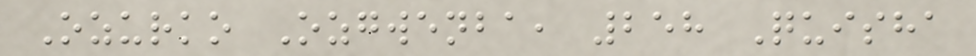Ozurko Ozgwenba, 258 Quisha
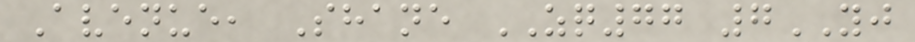Avenue, Shane ZQ77 7YJ
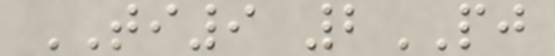TI9 2PJ
